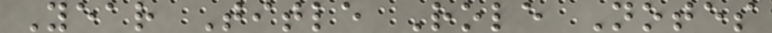Year Title Role Notes
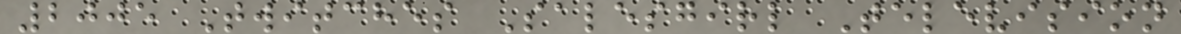2005 Twitches Salesgirl Television
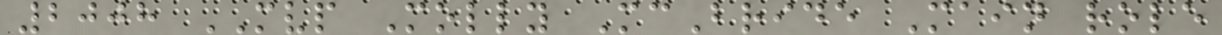2008 MVP Molly McBride Main role
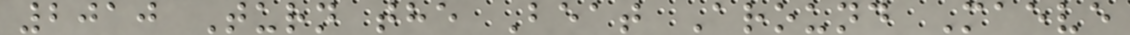2010 Turn the Beat Around Maeve
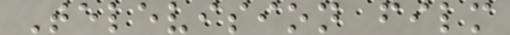Television film
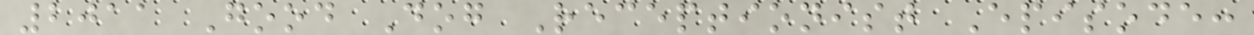2011 Good Dog Receptionist Episode:
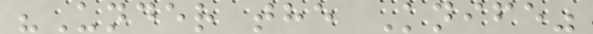"Under the Knife"
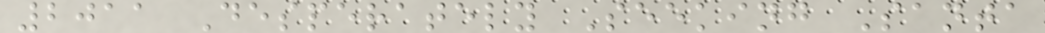2011 Desperately Seeking Santa
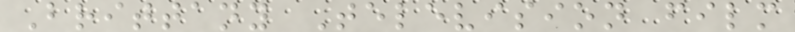Brittany Television film
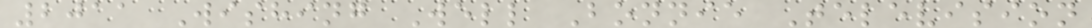2011 Wishing Well Bonnie Television
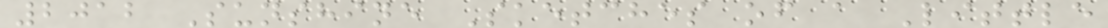2012 Sunshine Sketches of a Little
